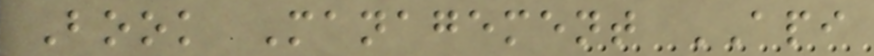Book Management API
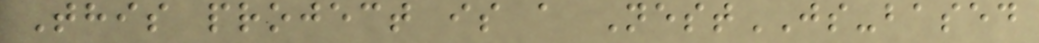This project is a NestJS-based
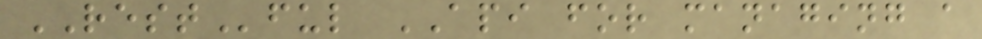RESTful API for managing a
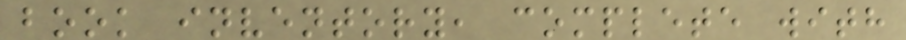book inventory, complete with
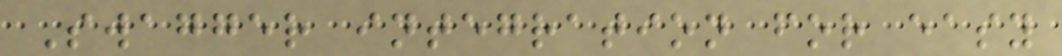Swagger integration for easy
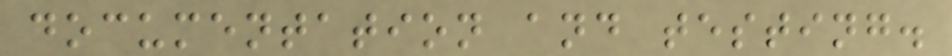documentation and testing.
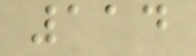114
